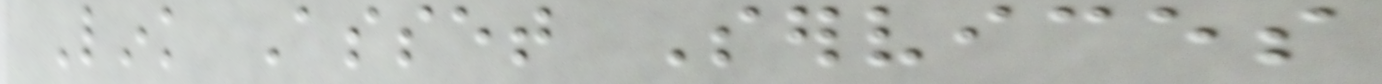Link Asset Services
